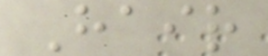Hair
